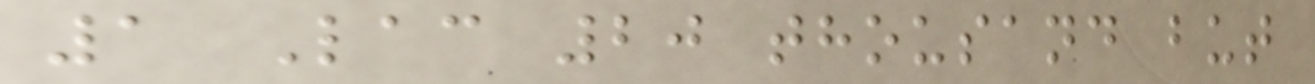1 Lac 20 thousand but
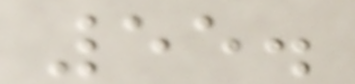55.
